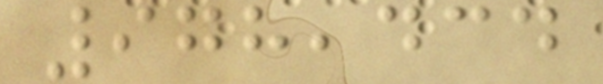978,434
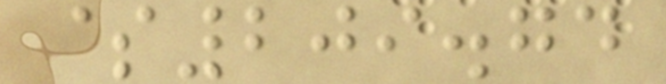$209.74
